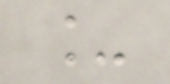_
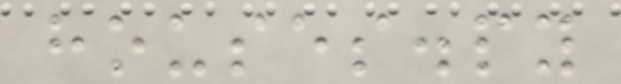houses.py
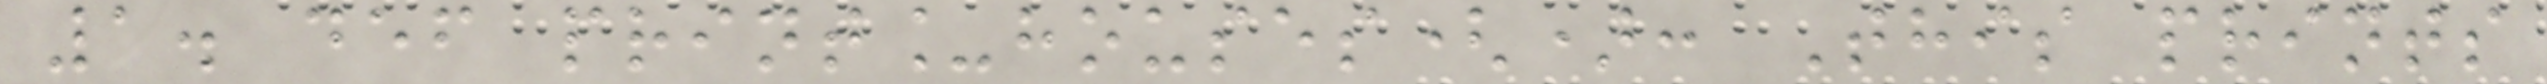1. def print_houses(): This prints
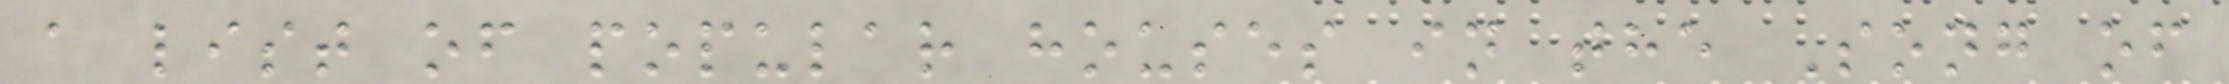a list of popular houses in the Song of
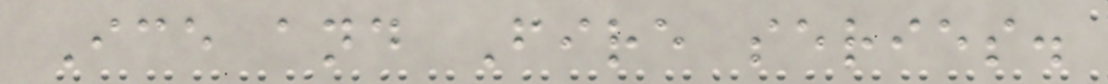Ice and Fire series.
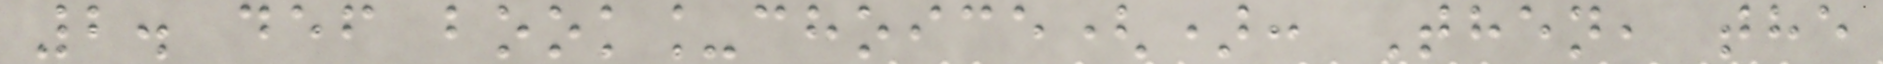2. def book_choice(): Then, the
